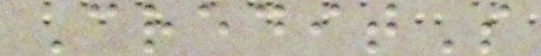CreditS
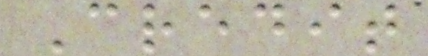Credit
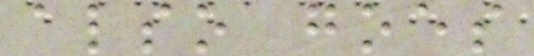also goes
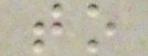to
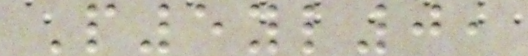P5yl0,
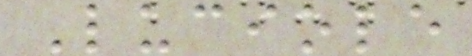Luciole
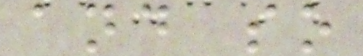and so
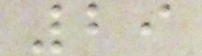29
